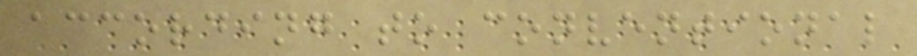according to conventional
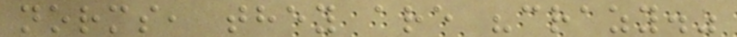norms, they are "crazy."
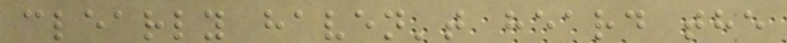clearly haven't heard the
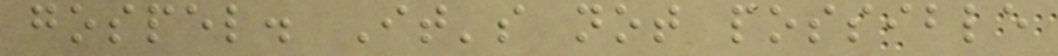gospel. It's not possible
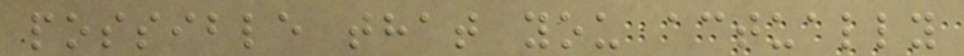possible that you actually
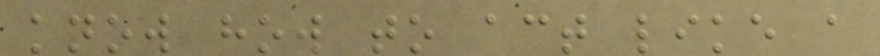know how to act like a
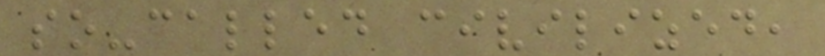so-called civilized,
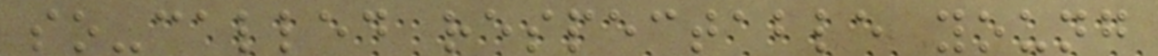so-called respectable young
